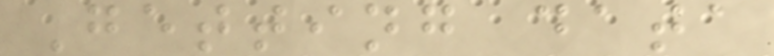Getting data
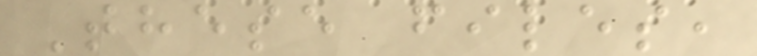These files,
